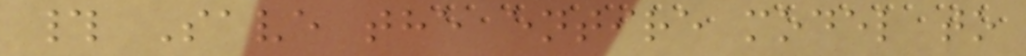# Save the entire model to
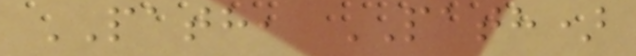PATH, PATH)
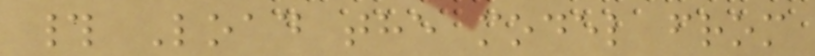# Load the model from
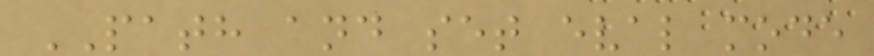PATH and set eval mode
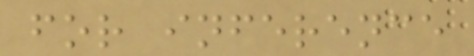for inference
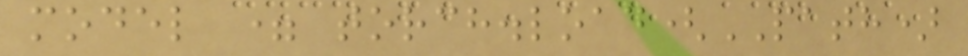model = torch.load(PATH)
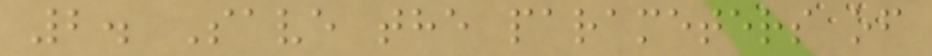2. Save the parameters of
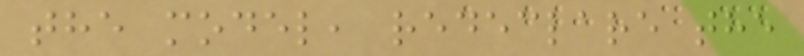the model, redeclare the
